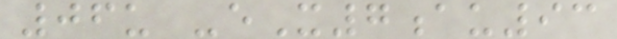06u -eX7au93
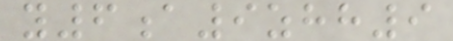y6a9zhh9
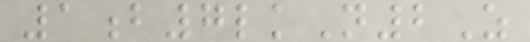1b7lkN2Z
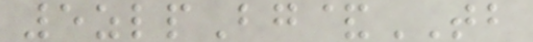5zlpBg&TB
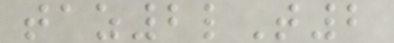taz2lT2
